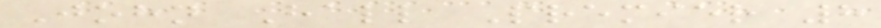John Hall Premier 8
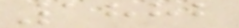1882
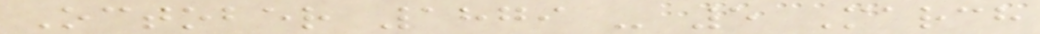October 1879 - 5 March
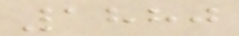1880
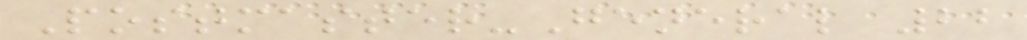Postmaster-General 22
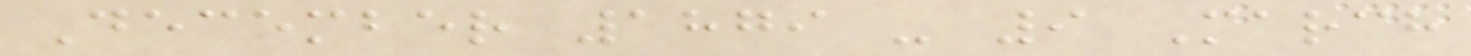December 1879 - 9 March
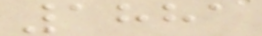1881
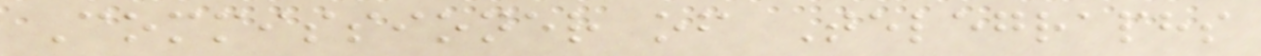Commissioner of Telegraphs
